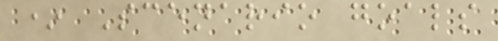* Scenario goals
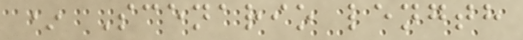* Scenario length
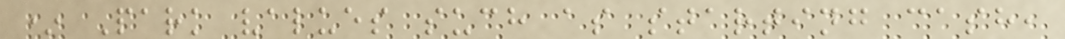* Park values such as starting cash,
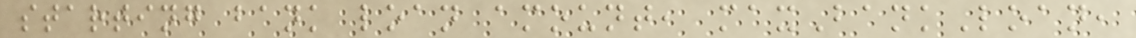starting bank loan amount, maxBankLoan,
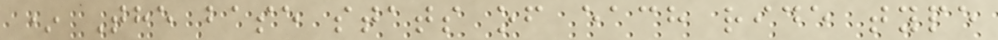* The base stats of each ride type
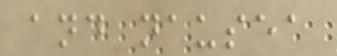and nausea
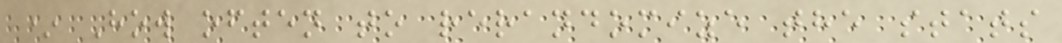* How often to rerandomize the stats
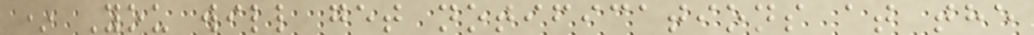* You will get notifications at the
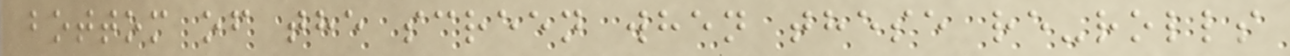bottom of the screen when these re-rolls
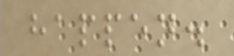happen.
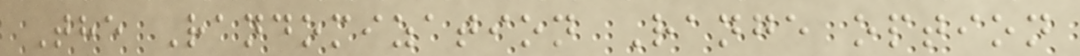The Randomization Range option
